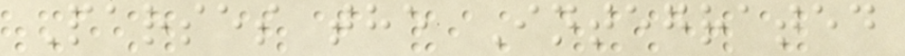Parses the Integrated
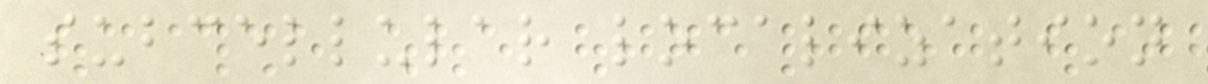subcellular localization
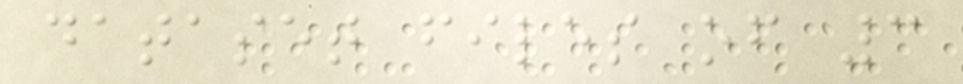dataset files of 3
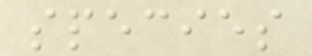species
